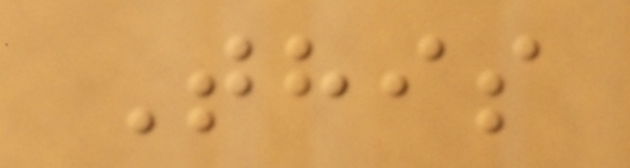This
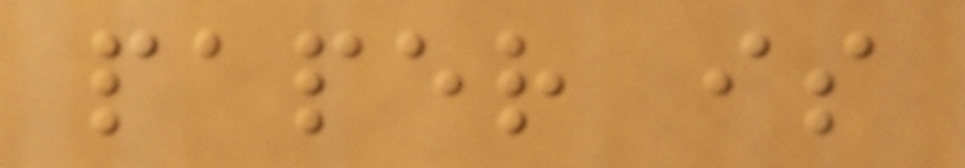paper is
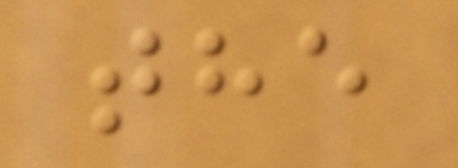the
